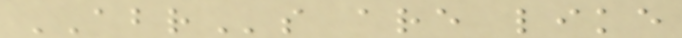ABRs are like
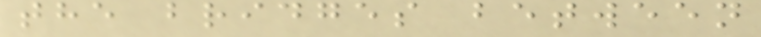the bridges between
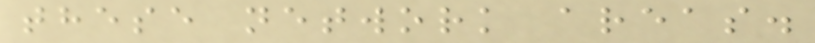these network areas.
